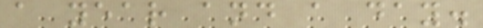a year and a day.
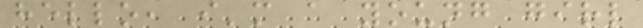hello, i'm a young girl
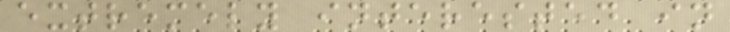extremely interested in
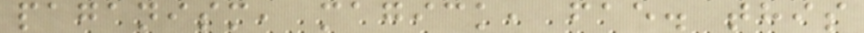paganism, magick, fae. this
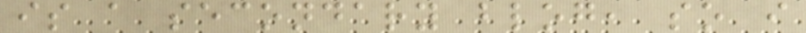is a secondary blog, so i
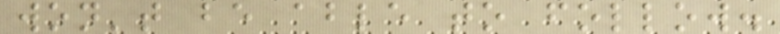won't be able to follow.
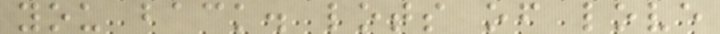you back. lots of love
